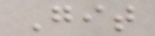Git
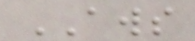AWS
